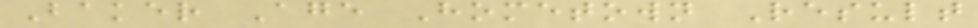Baker Age Hometown Result
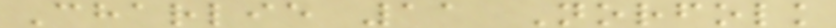Charlie 11 Norfolk
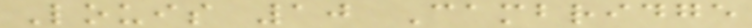Louis 10 Cambridge
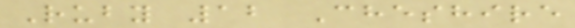Ruby 12 Cheshire
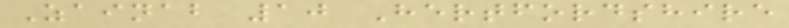Zainab 10 Hertfordshire
